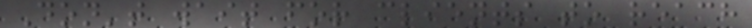Don't wait for clients to reach
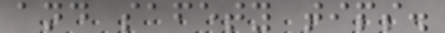and safety tips.
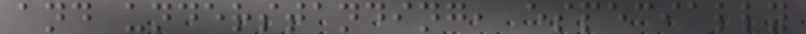and understanding, especially
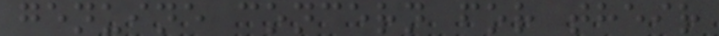genuine concern for their
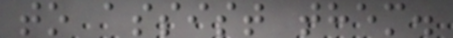to assist them.
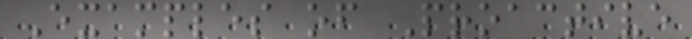Examples of Proactive
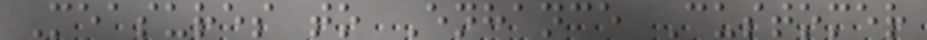Measures to Enhance Customer
